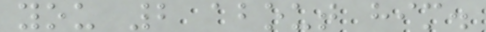you 2 about him.
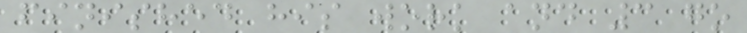finished his work and 3 go
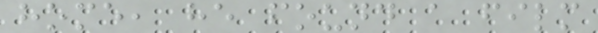home, he found a film
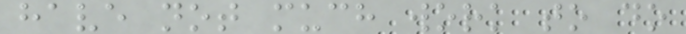have not much work to do
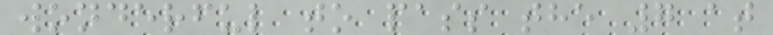wonderful to pass the 7 at
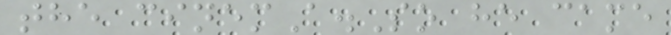the cinemA.So he came
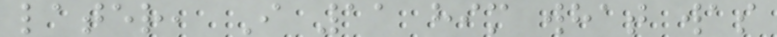later, I 11 him what was
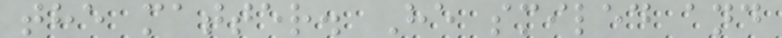the matter. He smiled and
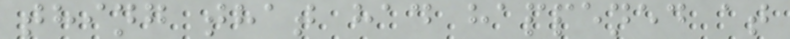thing that had happened at
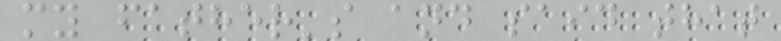my father's and said that
